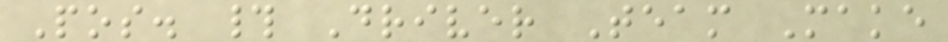Pos. # Driver Team Make
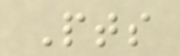Pts
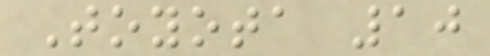Toyota 10
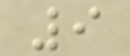9
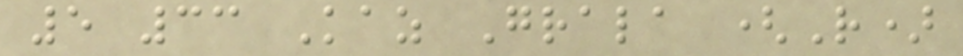5 33 Kaz Grala (R)
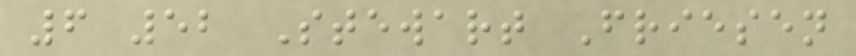6 52 Stewart Friesen
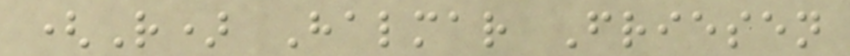(R) Halmar Friesen
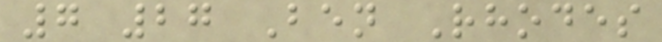7 27 Ben Rhodes
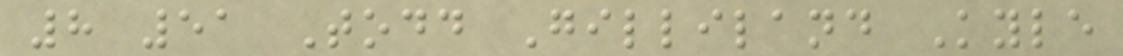8 51 Todd Gilliland Kyle
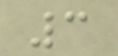3
